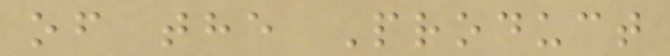of the Product
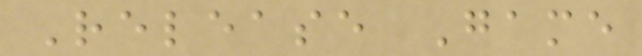Release Game
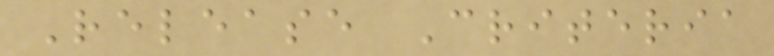Release Criteria
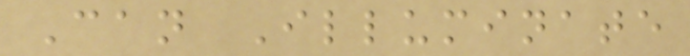Can Illuminate
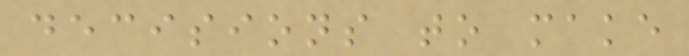decisions to make
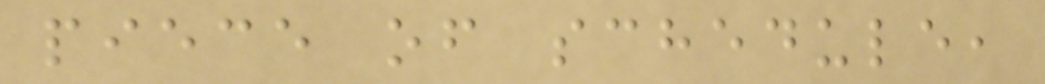piece of schedule,
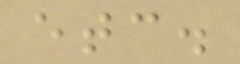etc.
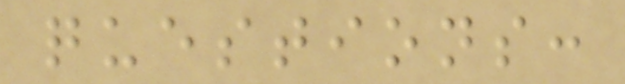questions:
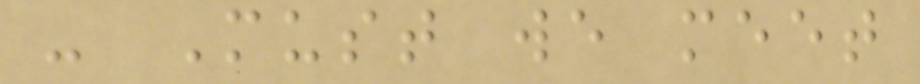- Must we meet
